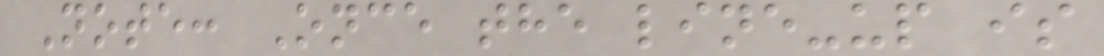Note: Once the line-up is
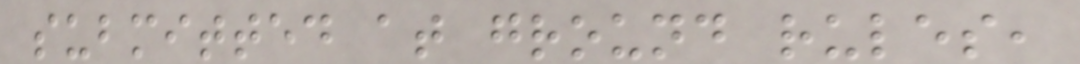submitted at ground rules,
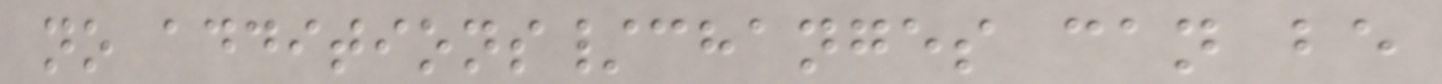no additions/changes can be
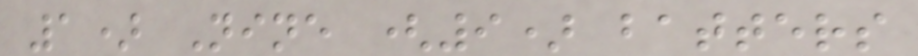1) Nine (9) batters
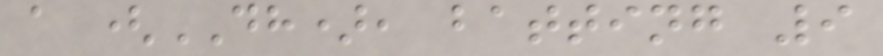a (DH), batting 9
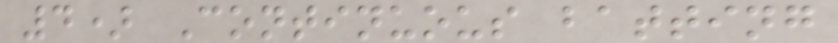4) Continuous batting
